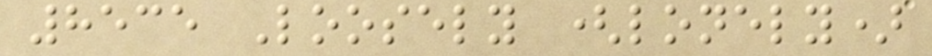8535 Loosely (lonely)
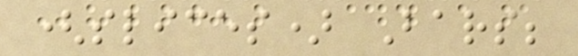(slices) Bars;
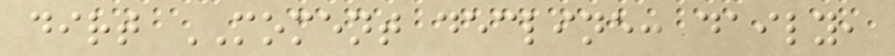dirt MOMENT decline: daily,
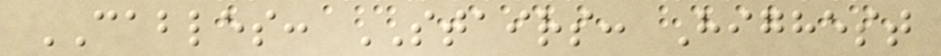CABLES: STAIRS: Highest
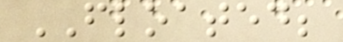FLOATED;
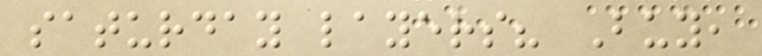saturday layers? Buy,
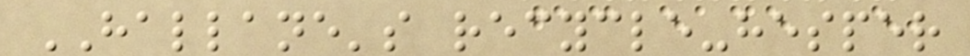HALLANE's recycle-hesper
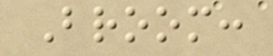Broom:
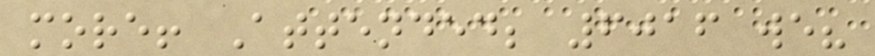more! Attended; 6016 we?
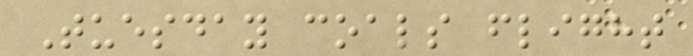Tuesday coals flight
